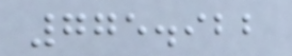775.922
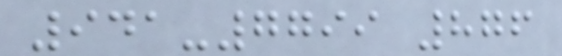941-7799 876
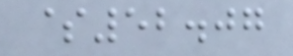$52.07
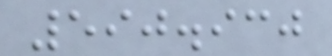590.930
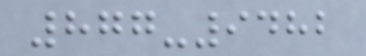877-9482
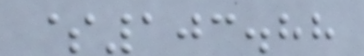$103.88
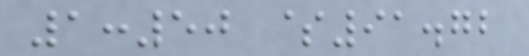1:50 $91.72
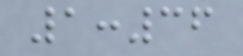1:36
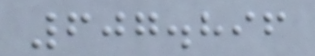607.896
